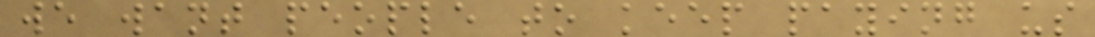we want people to keep paying us
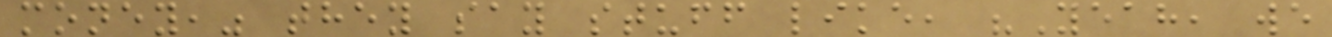money," they say stuff like, "Yeah, we
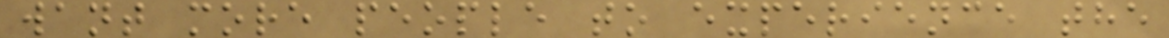want more people to experience the
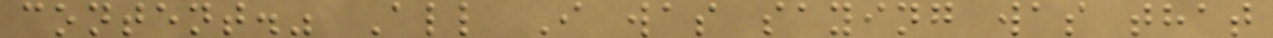content." All I was saying was that
